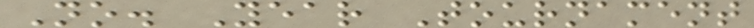No. Year Tournament
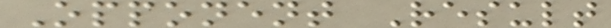Opponent Result
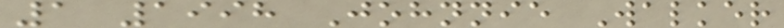1 1998 Johnnie Walker
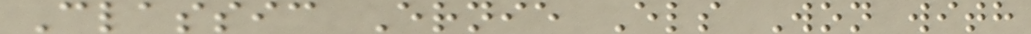Classic Ernie Els Won with
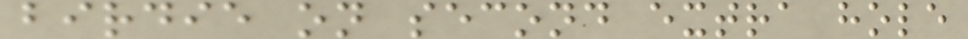birdie on second extra hole
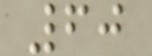60
